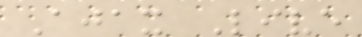Ajax Live
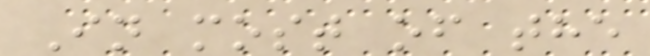In most of the
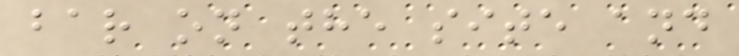bar on the site and
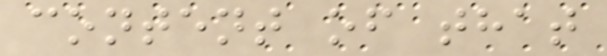content of that
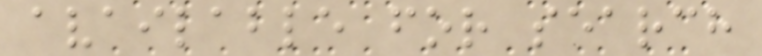available for search
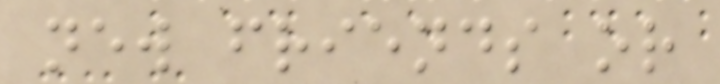new friends or
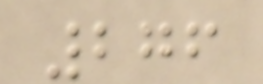276
